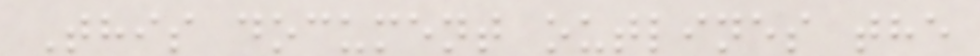This document outlines the
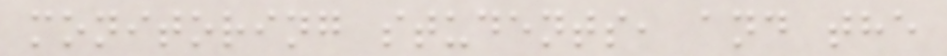monitoring students, and the
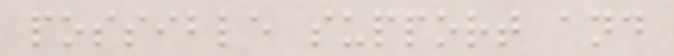possible support and
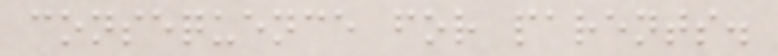consequence for parents.
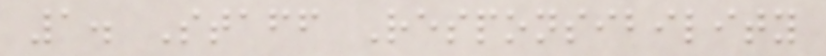1. Staff Responsibility
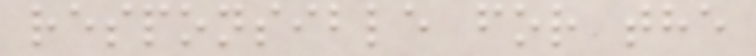responsible for the
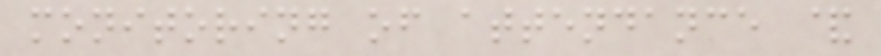monitoring of attendance &
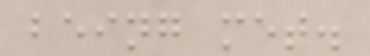being met.
